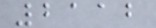2112
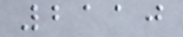2110
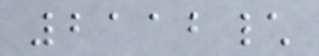2112\
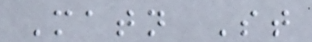Matn St
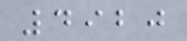4920
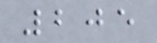205
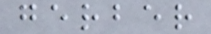gerber
